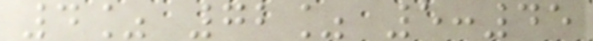4% 72% 5:45
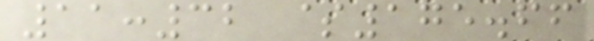11:32 $175.66
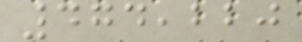474,220
